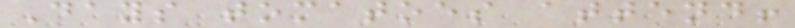Days tomatoes attend!
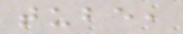tube,
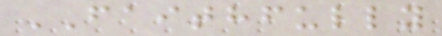FAITHFULLY
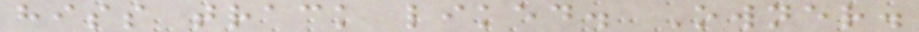hiss track liked. Owner.
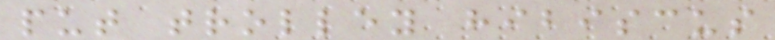put trolley hibiscus
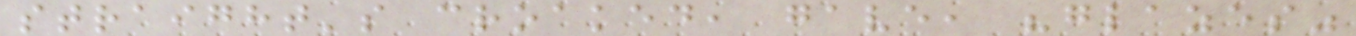straight's croaked, gave, "glazes"
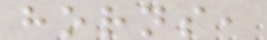horns,
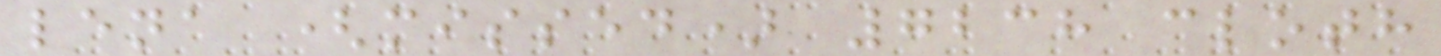lena (missed) 7238 cloth
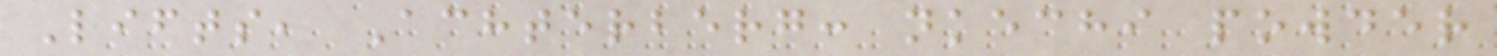Lifts, Achterberg: nkechi powder
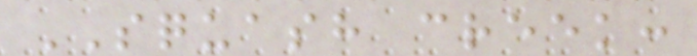SQUASH creek:
